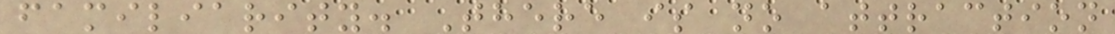familiarity. There is no attraction
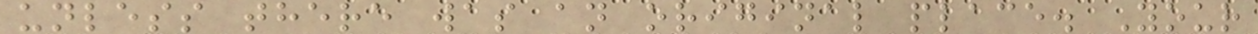unless there was an original place. Your
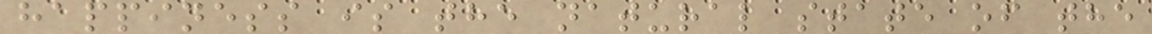happiness is the natural state of the
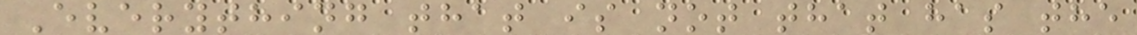Everything that is not that has the
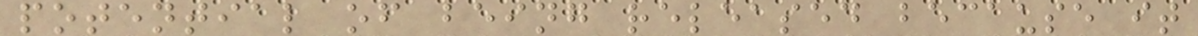potential of being released because it
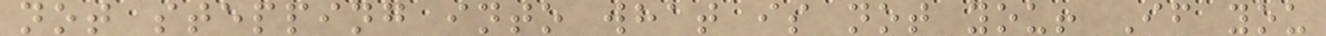not stepping into what is not you! If you
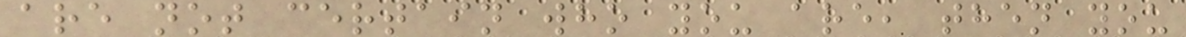are not certain who you are, then you
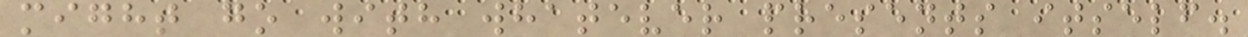might go with whatever presents itself.
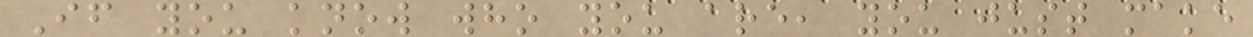If you know who you are, you just make
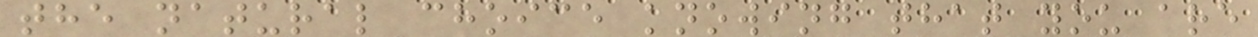the natural choice knowing that you are
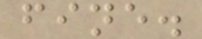fine.
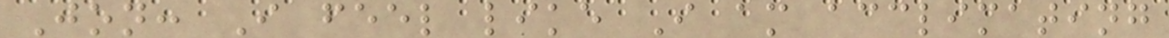Jon: I feel like I am acclimating
